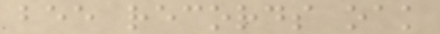bee records oak
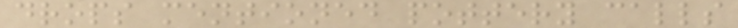drops mentioned pottery calls
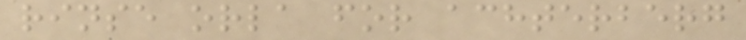rinse orla for achterberg
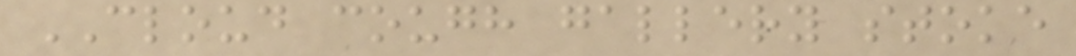CLOUD cough gallery stoke
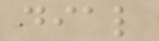dial
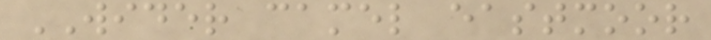WIDER camel eastmoor
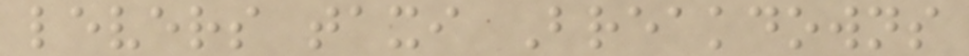levers taxi Breakdowns
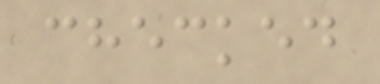checked
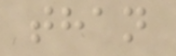than
